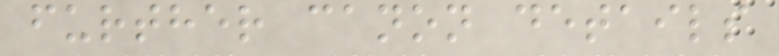further canon details
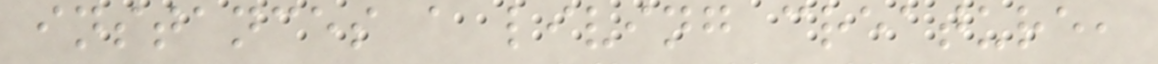instances a living creature,
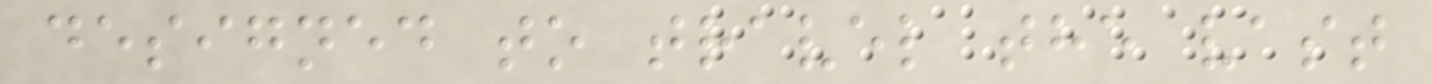designed to travel the vast
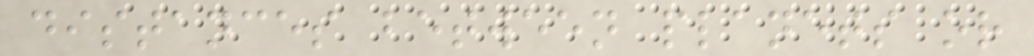distances between planets or
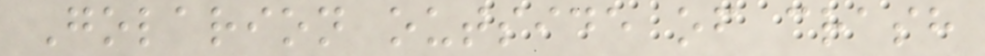Golarion outside of crash
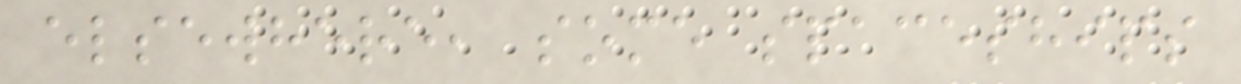elsewhere, some spaceships
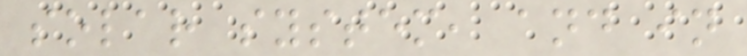solar system, and in
